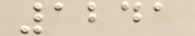1241
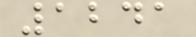1241
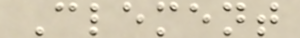Clement
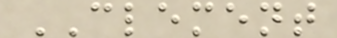CLEMENT
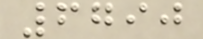6790
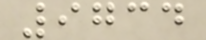9734
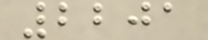2201
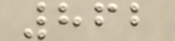862
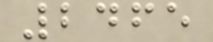2465
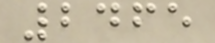2465
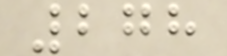278
